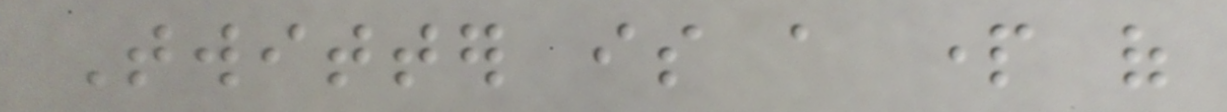Twitter is a part of
